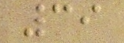39
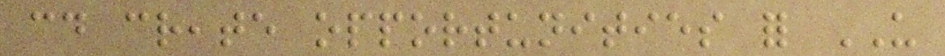could create opportunities for US
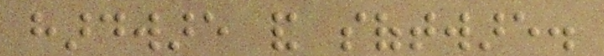hardware and software.
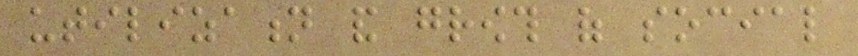utilization and growth of social
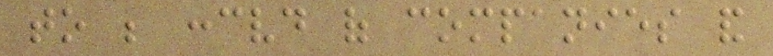to be conceived of companies and
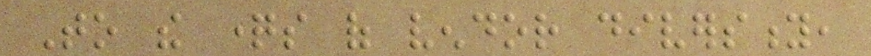To the questions of vendor diversity,
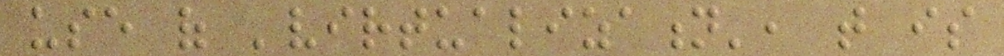use of 'virtualization', that is
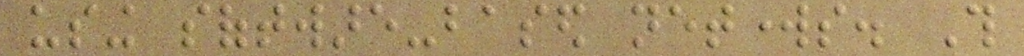using software-based networks. This
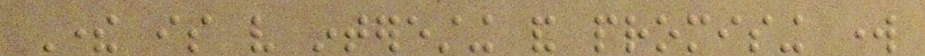There is very interesting and promising work
